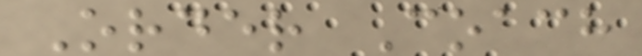Order Coach
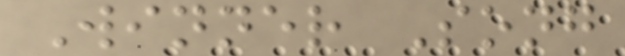Winner Song
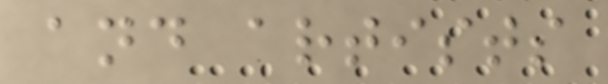and artists
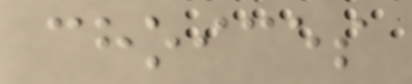choices
